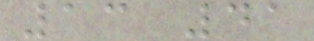13 41
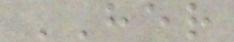HER
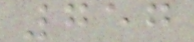757
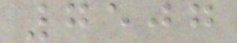7507
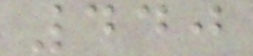440
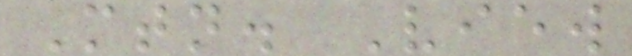Mtn. View
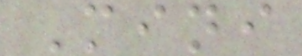Mini
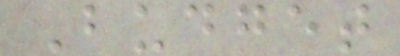Budget
